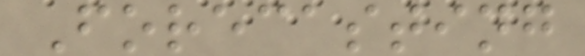Forecasting
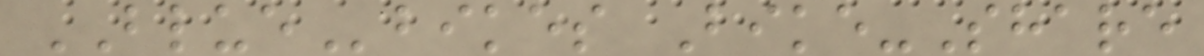BLUEbikes Bike-Share
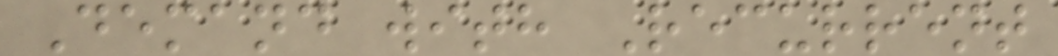Demand with Recurrent
